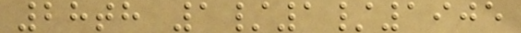28th 1/1/1905
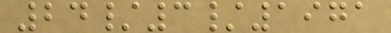24/3/1971
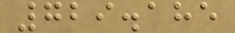729.185
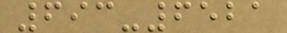693-6521
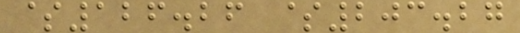$126.26 $203.27
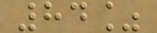84%
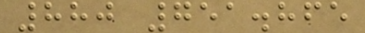880 751.865
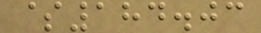$184.03
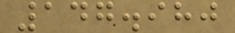147.980
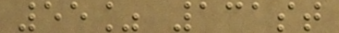55% 131st
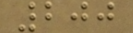200
